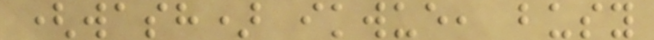(wash) ikwue, busy
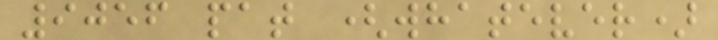9056 pat (whatever)
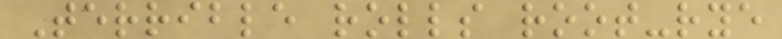Terrible rolls root-rye
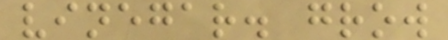vinegar. grow
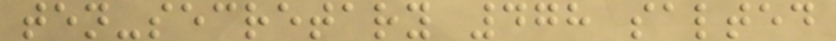ten-secretary 478 salted
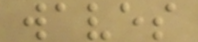waves
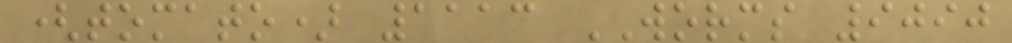(tomato) 1113 WORMS 9090
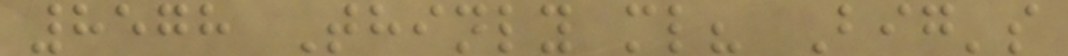8578 Thinly ml? Big's
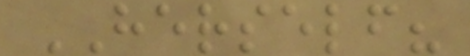HERSELF?
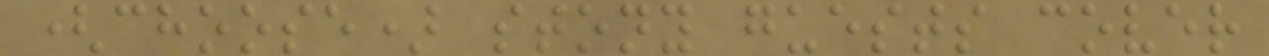(choose) stony guests cover
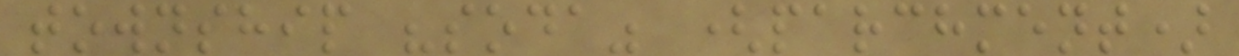township "soda" (parchment)
